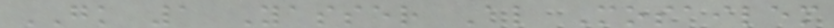GK 1 Yasser Al Mosailem
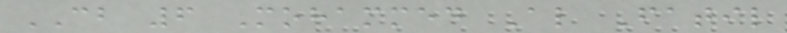CB 6 Mohammed Al Fatil
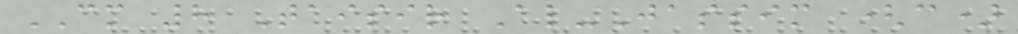CM 8 Taisir Al-Jassim (c)
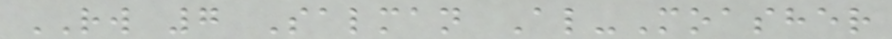RW 7 Salman Al-Moasher
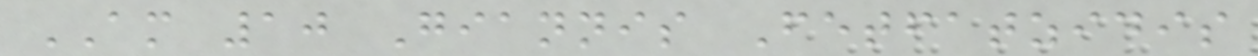AM 10 Giannis Fetfatzidis
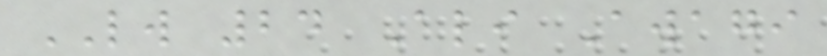LW 24 Ali Awagi
